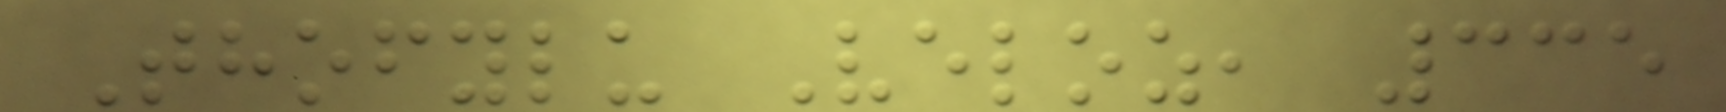Thofylu Veloz, 335
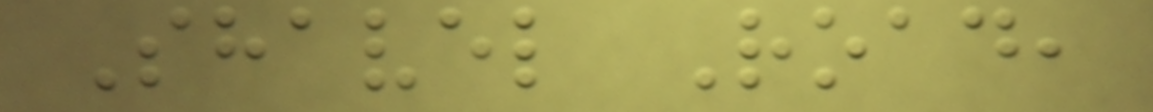Shavel Road,
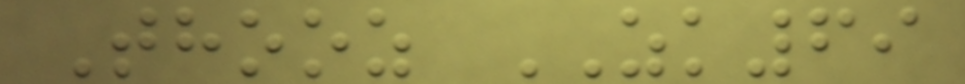Thooz ZK69
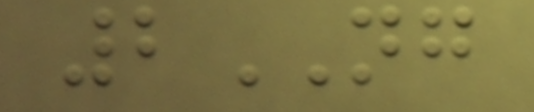2NG
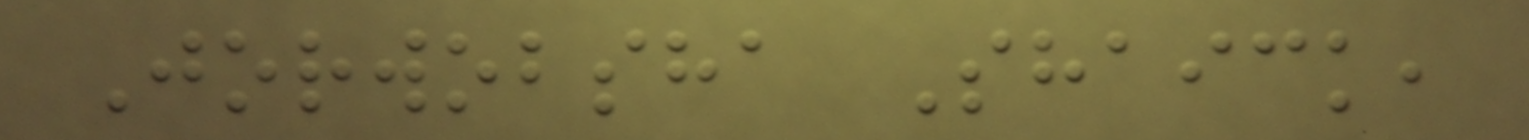Jorwobsha Shaick,
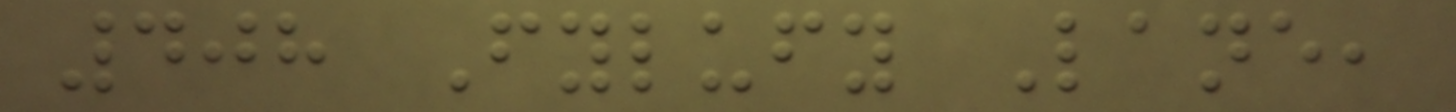408 Fylufy Lane,
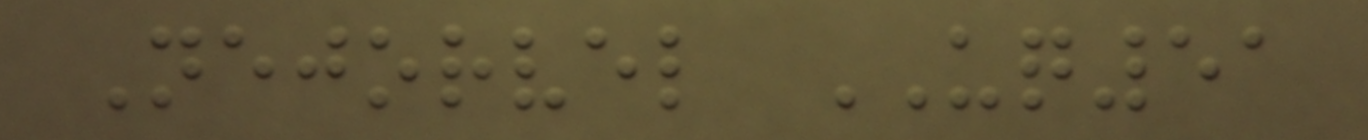Nejorvel UQ51
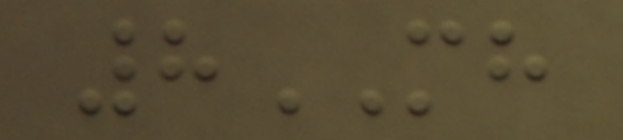8MH
